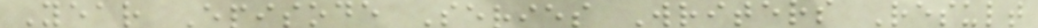Year Episode Series Writers Result
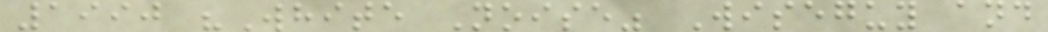1990 "White Noise" Wiseguy and
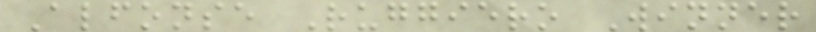Alfonse Ruggiero Winner
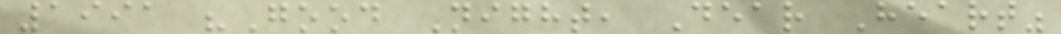1991 "Good Night, Dear Heart"
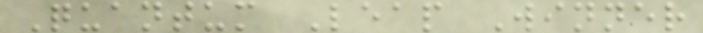Quantum Leap Winner
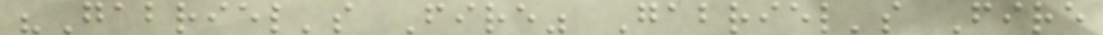"Gabriel's Fire" Gabriel's Fire
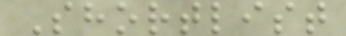Shortlist
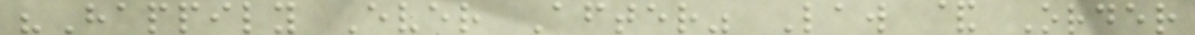"Happily Ever After" Law & Order
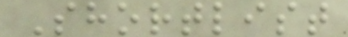Shortlist
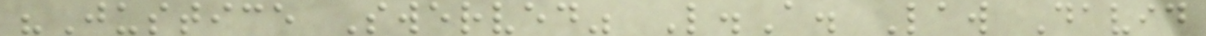"Justice Swerved" L.A. Law David
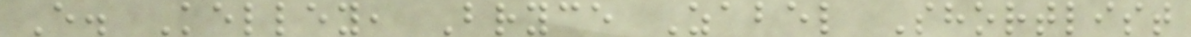E. Kelley, Bryce Zabel Shortlist
